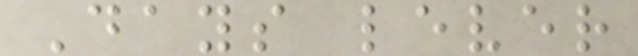Days lever
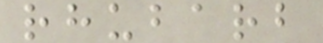rhubarb
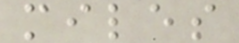miles
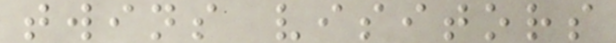twins visitors
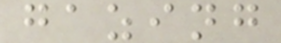gazing
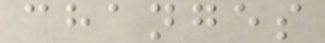changes
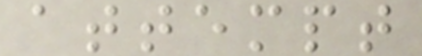attempt
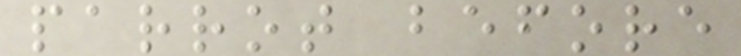parrot before
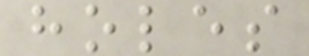holes
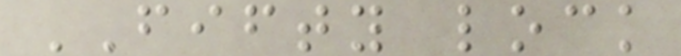FIFTY lock
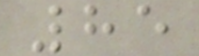85
